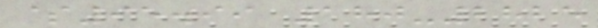$95.99 180-2825
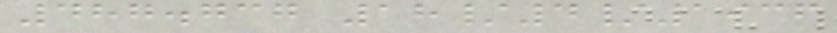487.737 18/4/1936
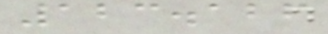123.126
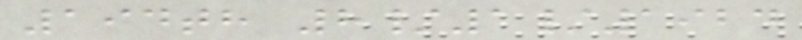194th 8/1/1924
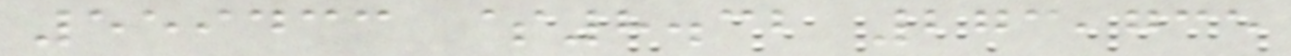559433 $8.32 273,735
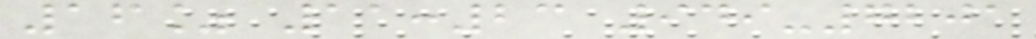16% 11:23 949-7201
